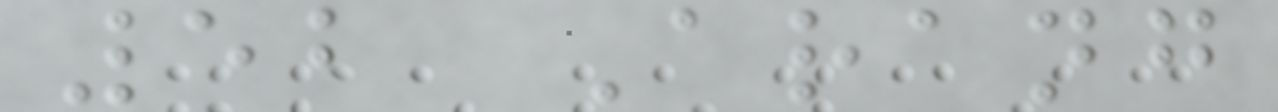52 Arang
